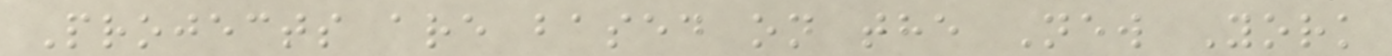Projects are based on the New York
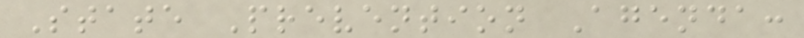State Prevention Agenda:
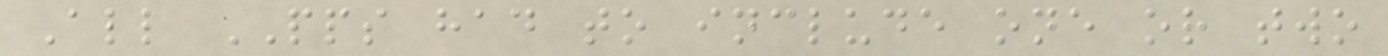All PPS had to include one or two
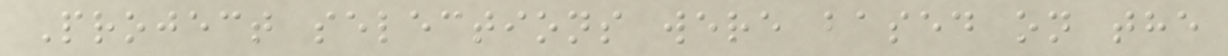Project selections were based on the
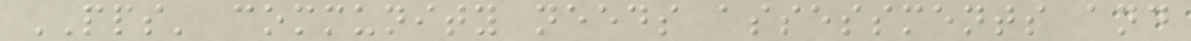PPS' community needs assessments and
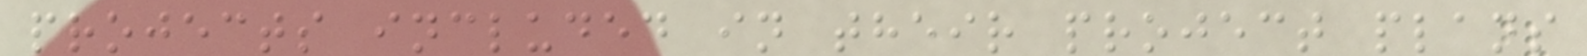projects included in their project plans
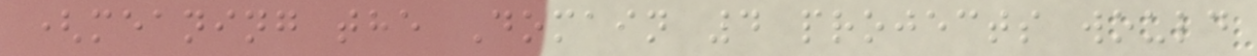(meaning the Domain 4 projects would
